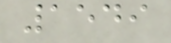1549
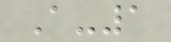A-1
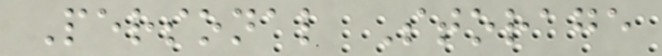Personal Storage
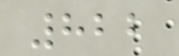822
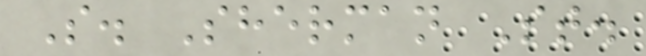S. Sherman St.
